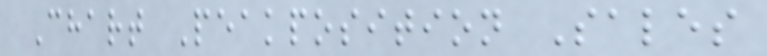Chart Peakposition Sales
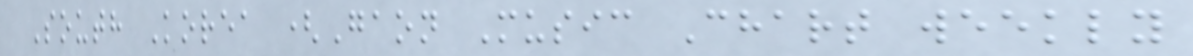South Korea (Gaon Music Chart weekly
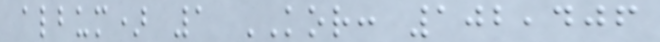album) 1 KOR: 102,406
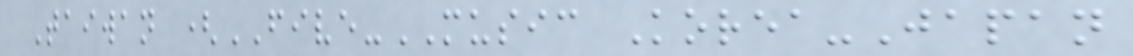Taiwan (FIVE-MUSIC Korea-Japan
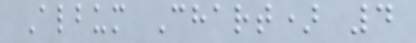Album Chart) 4
